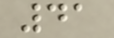41
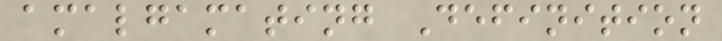amalgamating Definition
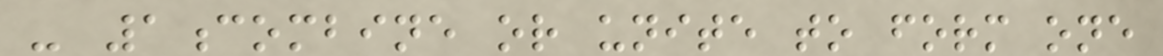- 1combine or unite to form one
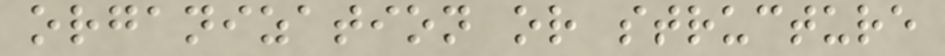organization or structure
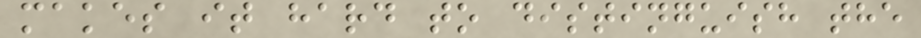makes it hard to distinguish the
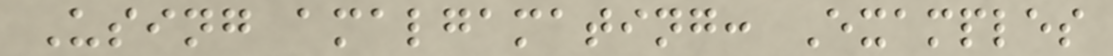Using amalgamating: Examples
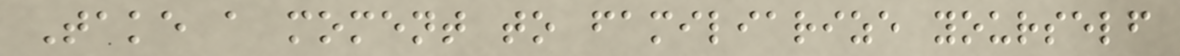Take a moment to familiarize yourself
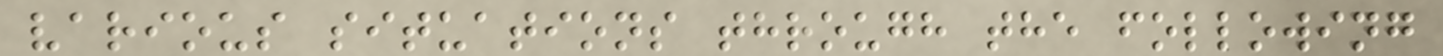various situations through the following
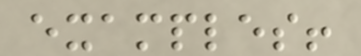examples!
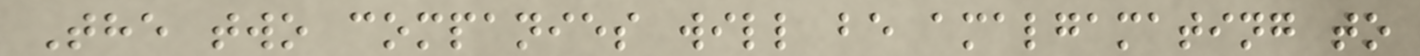The two companies will be amalgamating to
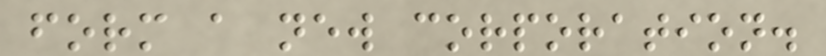form a new corporation.
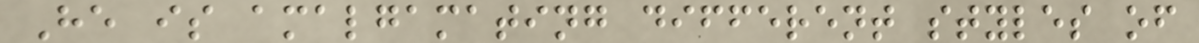He is amalgamating different styles of
